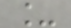_
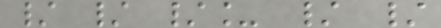/ / /_ / /
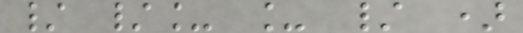/ /_ _ / )
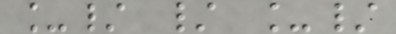_/ / _/
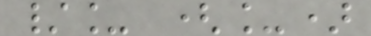/_ (_)
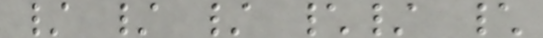/ / / \/ \
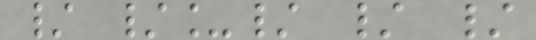/ /_/ / /
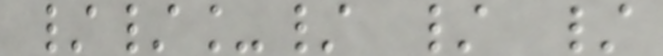//_/ / /
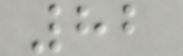82
